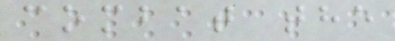combat the
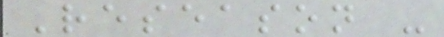Reseason -
